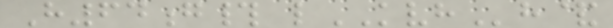H64g# lKVHh&
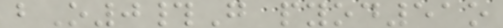bO0#G pyod51o
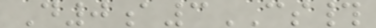D0a3CS#
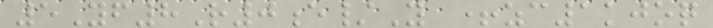5Yf8R0e/Y +zc1kjoq
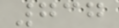737
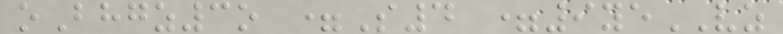oBhgz3o =S4 =9yeVZ
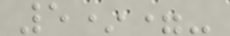5*=-
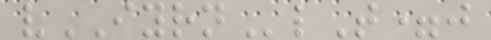vIYRNlT=j
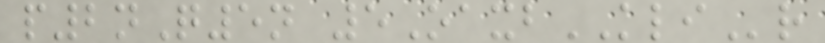p2nQ5n 5OaxbKLIr
